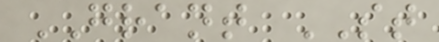GRANT ST
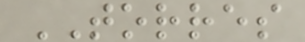TORRES
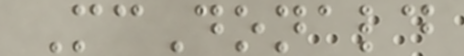McDonald
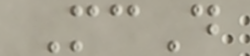McD
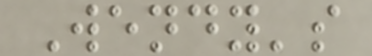Wendy's
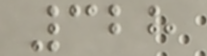328
